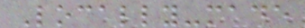Locally-made
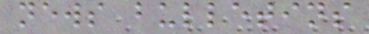news bulletins
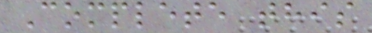Complete this
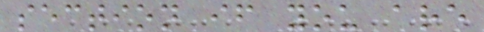section if you are
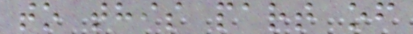to this part of
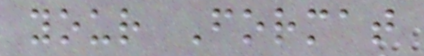your Format
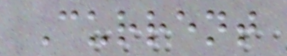Current
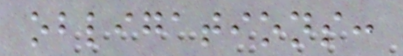obligations:
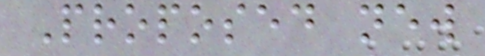Proposed new
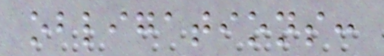obligations:
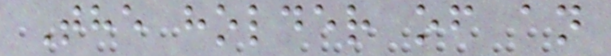The holder of an
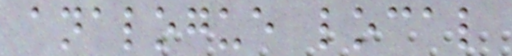analogue local
